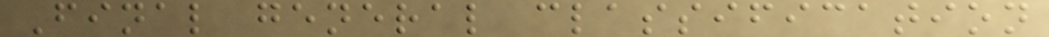Final general classification
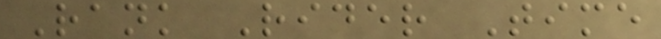Rank Rider Time
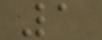1
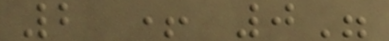2 + 0"
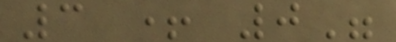3 + 0"
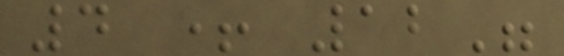4 + 12"
